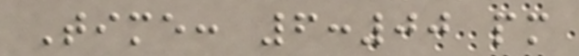Time: 6:00 pm
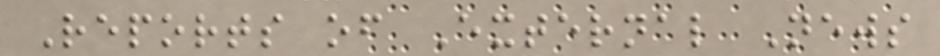Reports of External News
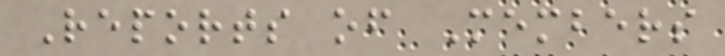Reports of Members
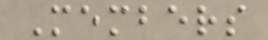Members
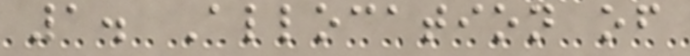1. Allocation of
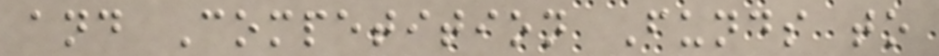and Competition Funds to
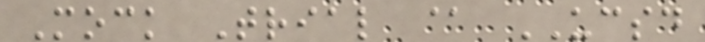Mock Trial @ UCSD
